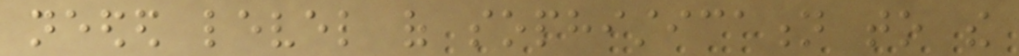needed level of sophistication to the
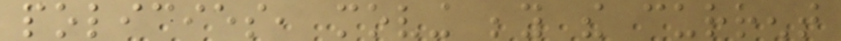policies, moving beyond the current
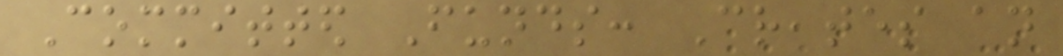Committed Funds: Creates an
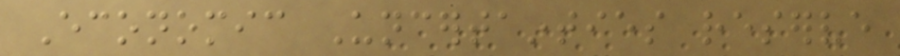Economic Uncertainties reserve
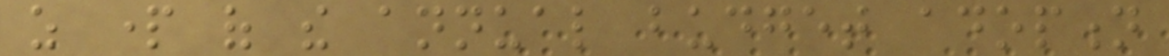as part of the annual budget adoption
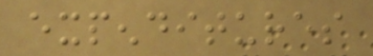expenditures
